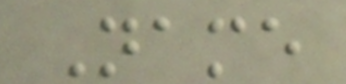Name
